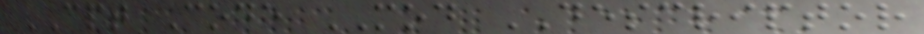CPT Code MOD DESCRIPTOR
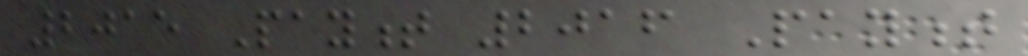2015 Payment 2016 Payment
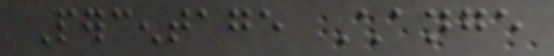Percentage Change
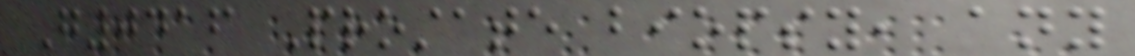G0416 Prostate biopsy, any
